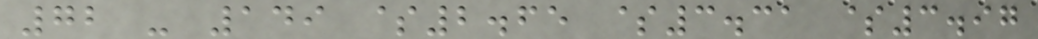72 - 149 $2.65 $3.31 $3.97
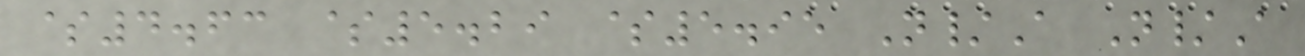$4.63 $5.29 $5.95 N/A N/A
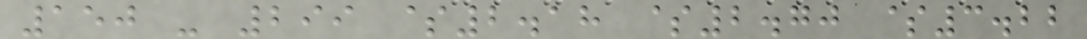150 - 299 $2.18 $2.70 $3.22
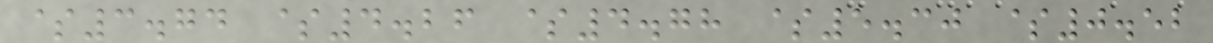$3.74 $4.26 $4.78 $5.30 $0.52
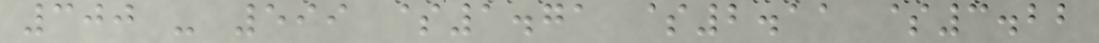300 - 599 $1.71 $2.11 $3.22
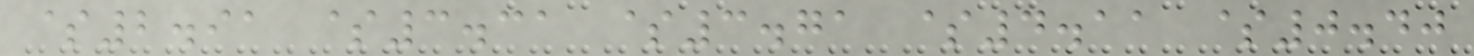$2.91 $3.31 $3.71 $4.11 $0.40
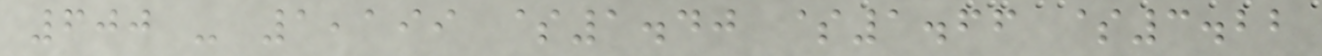600 - 1,199 $1.40 $1.66 $3.22
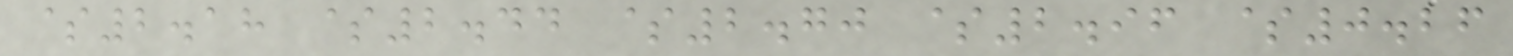$2.18 $2.44 $2.70 $2.96 $0.26
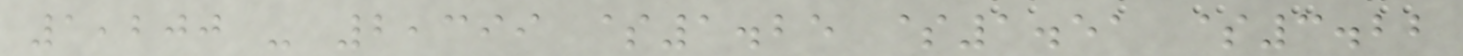1,200 - 2,399 $1.25 $1.51 $3.22
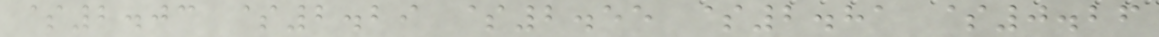$2.03 $2.29 $2.55 $2.81 $0.26
